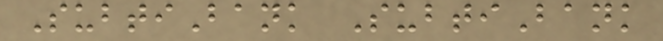SubtiBank SubtiBank
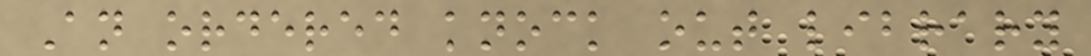An ordered knock out library
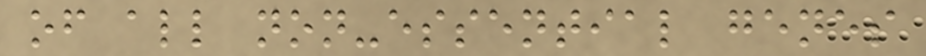of all non-essential genes
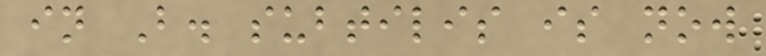in B. subtilis is now
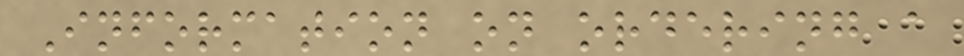Information on ordering a
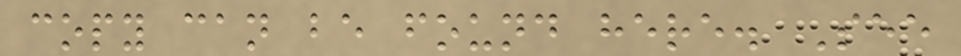copy can be found here. See
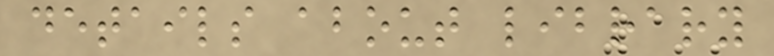details about library
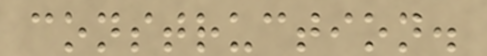construction.
